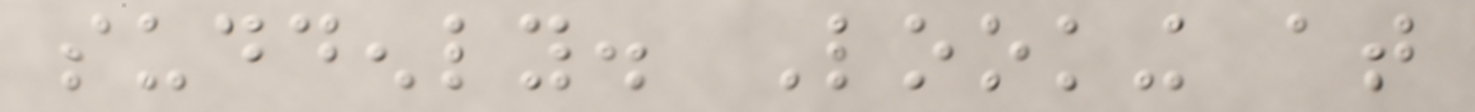suddenly. Looking at
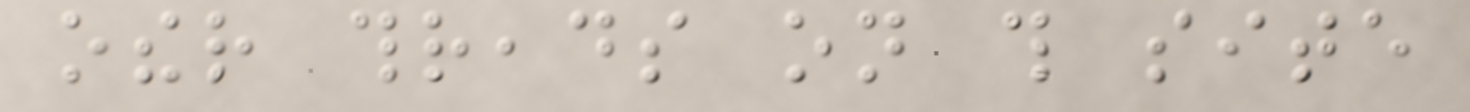other threads on this site
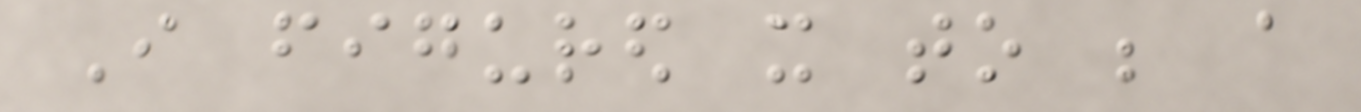I figured it to be a
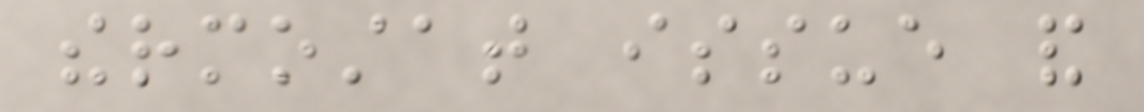thermostat issue and
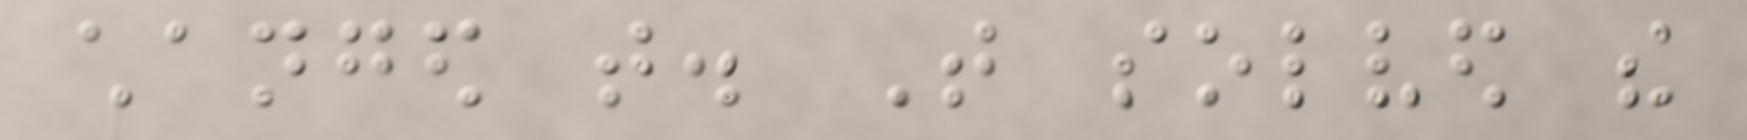changed that. That solved the
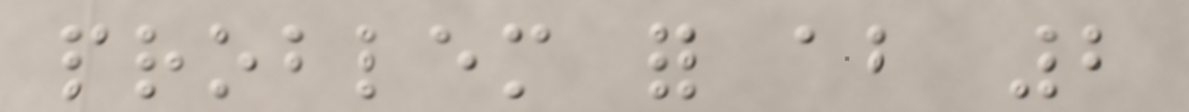problem for about 2
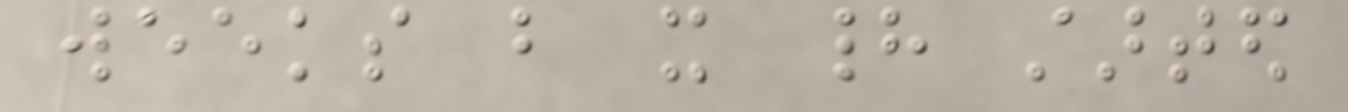weeks but it had started
